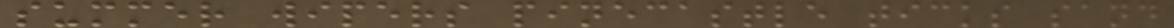summer wipers pinecastle ticks sand
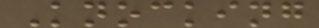Knocking
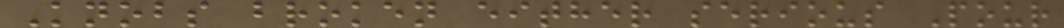Knobs broken either serious Pour
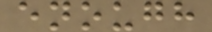enough
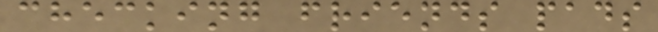checking friends pads
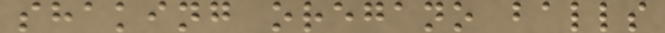shaking oregano balls
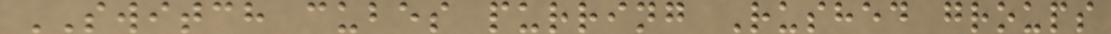SWITCH cubes purring Rushed groups
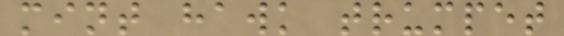mint hawk trumpet
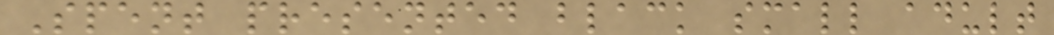Spent presented black small adult
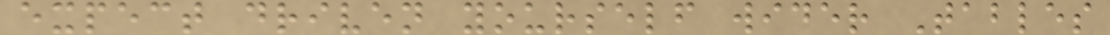expect driven yourself wider Tables
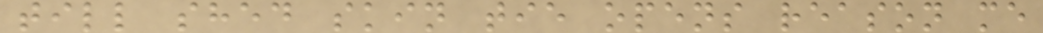till shed skin tie opens reason me
